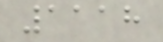1118
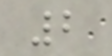2
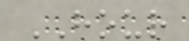HOUR
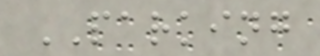PARKING
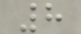8
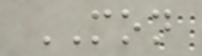MON
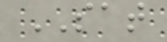SAT
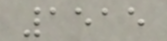1515
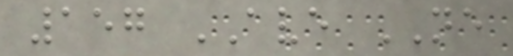157 AVE NE
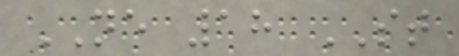NE 18 ST
